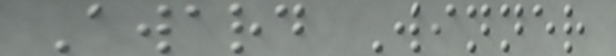Award Winner
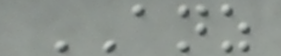ANZ
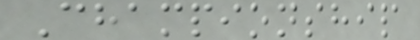Championship
